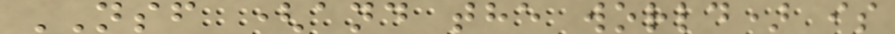NSF (and the world) is
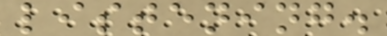listening.
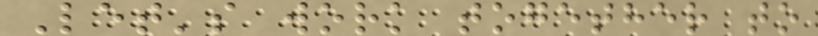Let's work together to
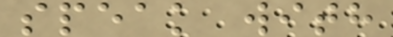speak with
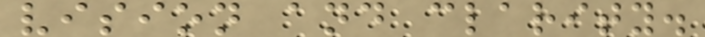vision and clarity.
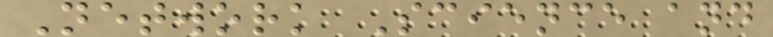Network Science and
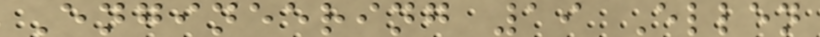Engineering 19 Ellen
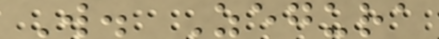W. Zegura
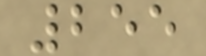255
